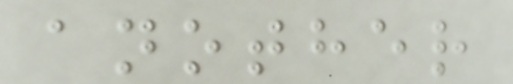another
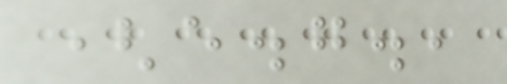(e.g.,
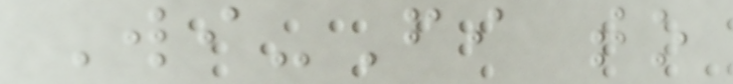Wi-Fi to
